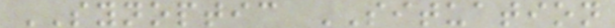SYNOPTIC SITUATION
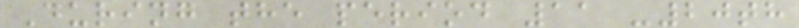During the period 11 -20th
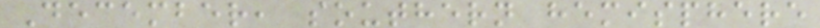December, southern hemisphere
